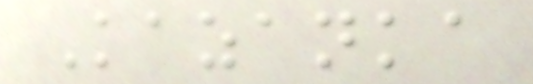Kazanka
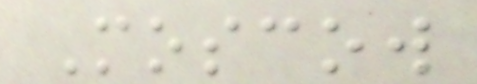Moscow
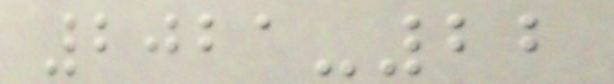2021-22
